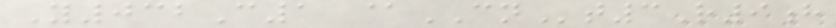Y032C1 @CNt3R9h
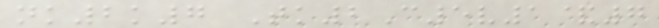nk2k7 Tk2C5v1&7
